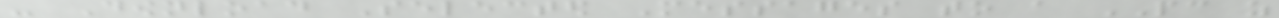- Download Selected Messages to a PC as
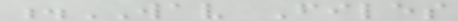.WAV Files
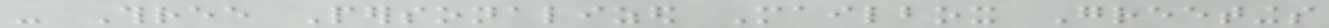- Three Personalized Mailbox Greetings
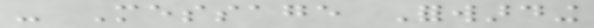- Message Forwarding
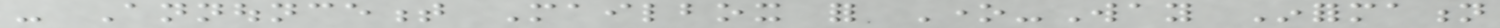- Announcement Mailbox for One-Way Information
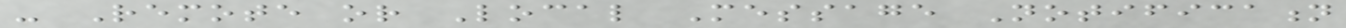- Remote or Local Message Notification
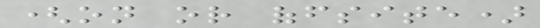(on or offsite)
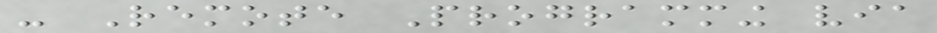- Remote Programming via
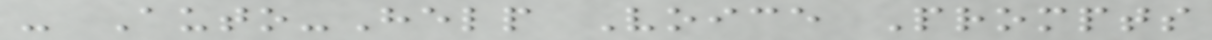- Auto-Help Voice Prompts
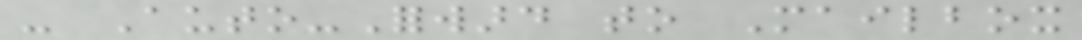- Auto-Forward to Mailbox
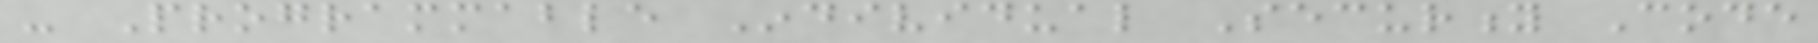- Programmable Individual Security Code
